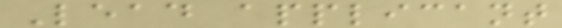Lead applicant
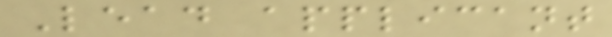Lead applicant
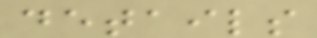details
